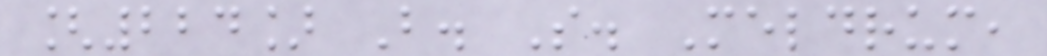[224] B. S. Meldrum,
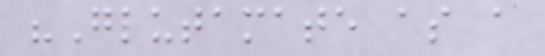"Glutamate as a
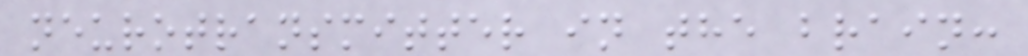neurotransmitter in the brain:
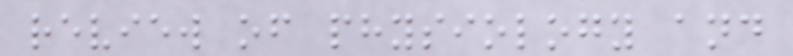review of physiology and
